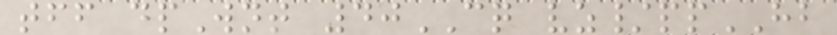tff dpWnt 40CQ vz/ppHB
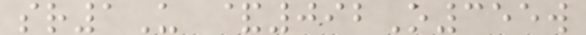sr1U &092O355w
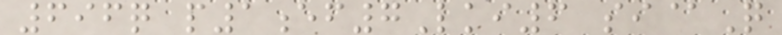696q p1ef7Lki6 si@Q
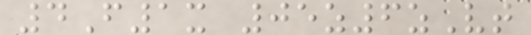4F1x 05z6zVt
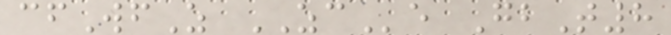cfWfZ ZCe GbT8
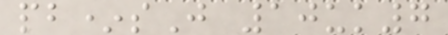pb*sJ 10uk7
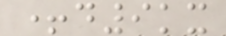+d9kx
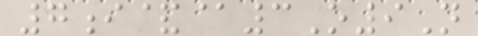7i&@3O9N
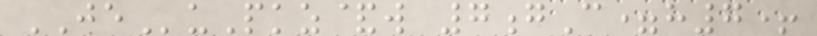JEuPkz&w 7gC=h7+
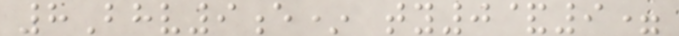8Bhv9e* ty0&9=
